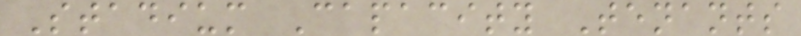Stadium Capacity Tenants
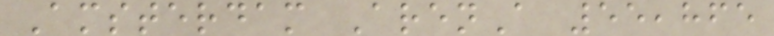Amsterdam ArenA 55,865
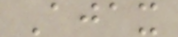Ajax
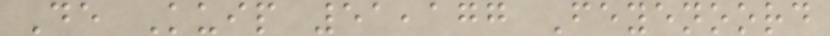De Kuip 51,177 Feyenoord
